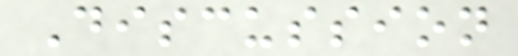Discussion
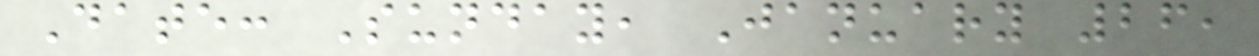Date: Sunday, January 26,
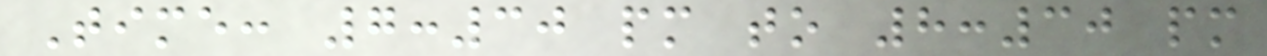Time: 7:30 pm to 8:30 pm
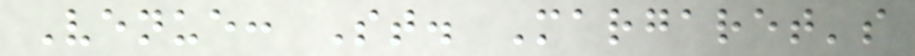Venue: St. Margaret's
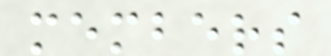members
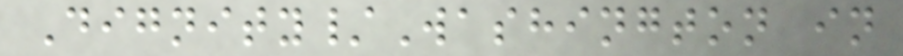Dignity/Washington in
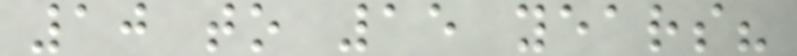10 to 15 years?
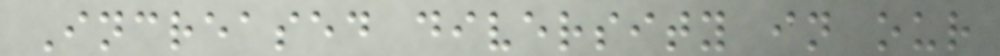Increased diversity in our
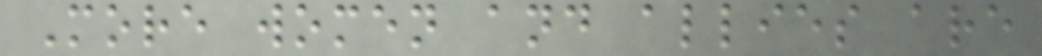More women and allies are
